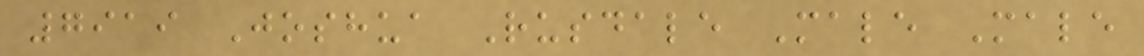7919 Joshua Rusdale Male Male
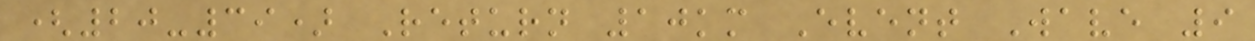(20-39) Return 10km Event Wave 9
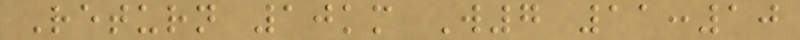Return 10km W7 11:10
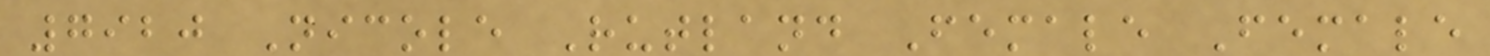7920 Nicole Rutland Female Female
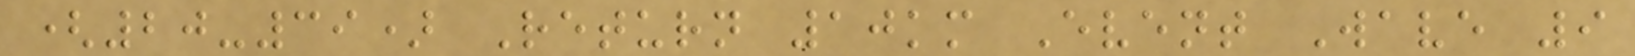(20-39) Return 10km Event Wave 9
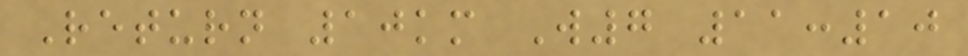Return 10km W7 11:10
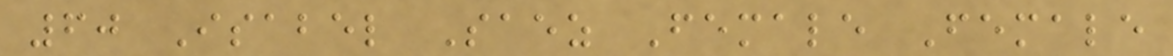60 Isabel Saez Female Female
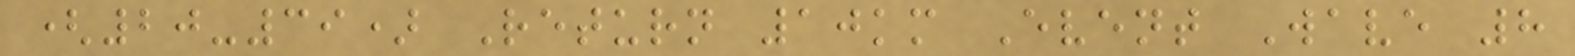(20-39) Return 10km Event Wave 8
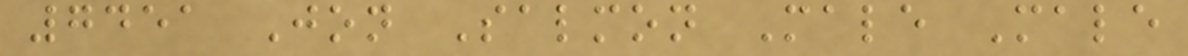7451 Jon Salmon Male Male
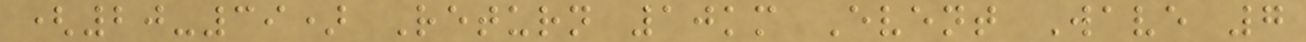(20-39) Return 10km Event Wave 7
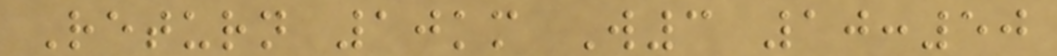Return 10km W3 10:50
